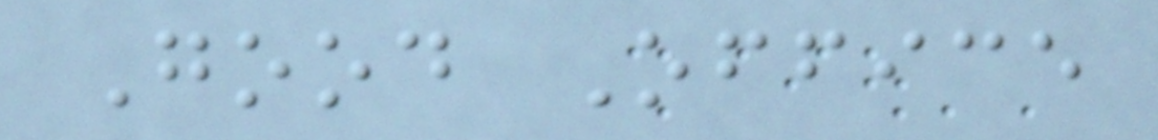Good Office
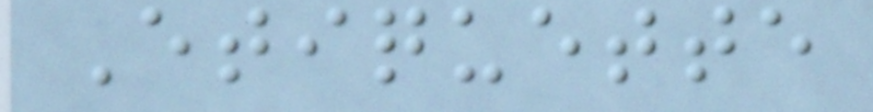Etiquette
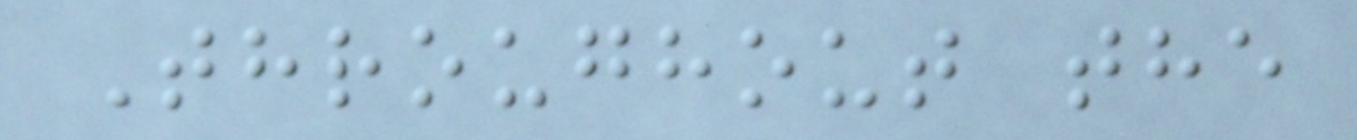Throughout the
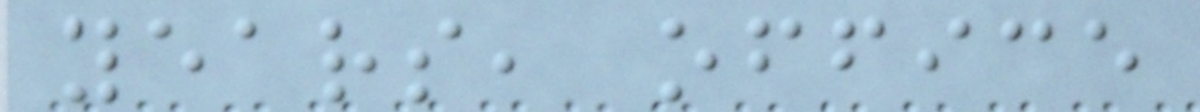years, office
